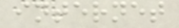internet
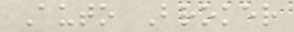Auto Broker
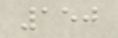150
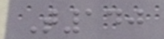T140
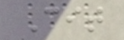Cit
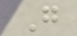G
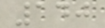140
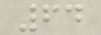64
